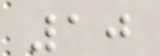10
